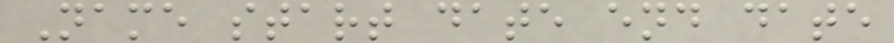Name start date end date
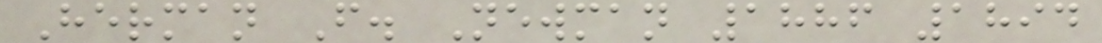Herman F. Newman 1886 1894
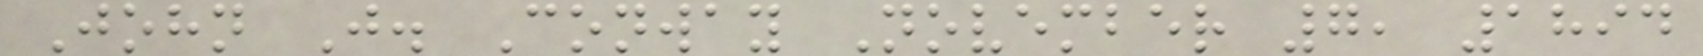John J. Conway November 7, 1894
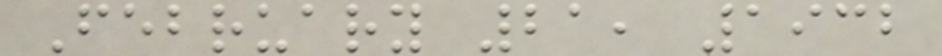February 21, 1932
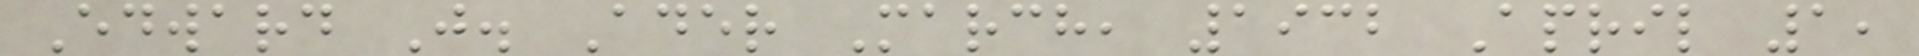Edward J. Ader March, 1932 April 1,
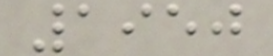1950
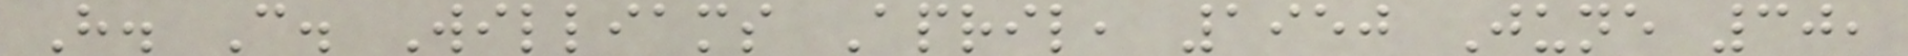H. C. Williams April, 1950 June 30,
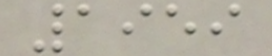1959
